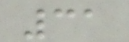31
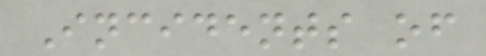Incidents of
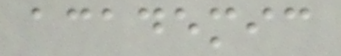academic
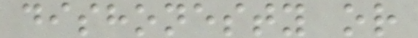dishonesty or
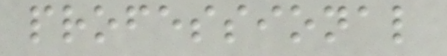professional
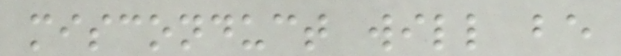misconduct will be
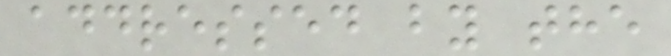addressed by the
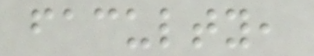faculty,
